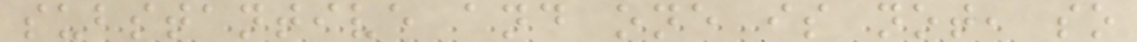substantive and one is not, so
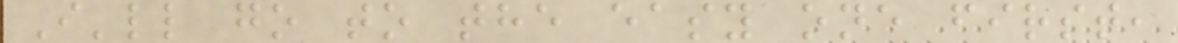I'll go to the easy one first,
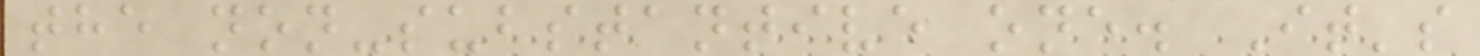the non-substantive one. It's
